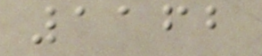1162
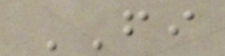FI
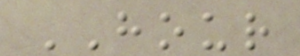HOUR
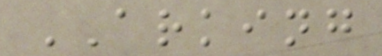ARKING
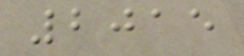2015
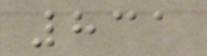831
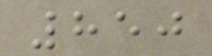850
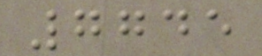7745
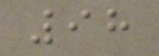98
